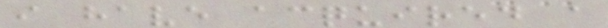i have acquired a
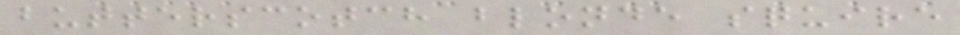butterscotch blonde squire
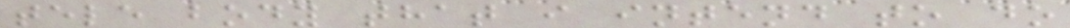tele body that i intend to do
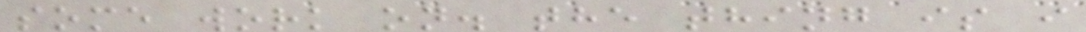some work on. the thing is i
